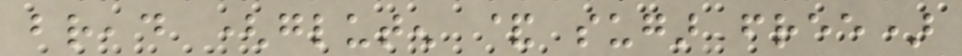bread (gluten & sugar free)
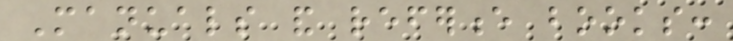Manuals and reference books:
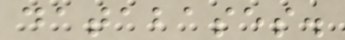databases.
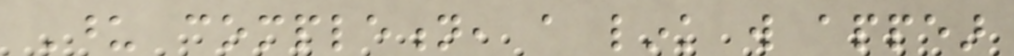Upon completion, a link will appear
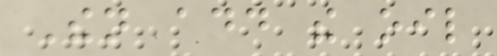Then add the oil
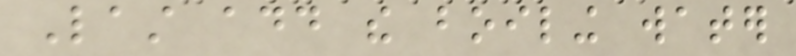Last add the boiling water
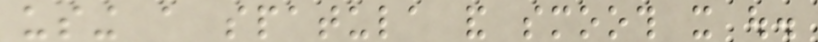using a spatula and smooth it out.
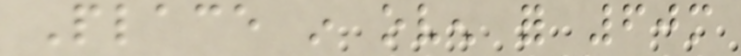Place in oven for 60m
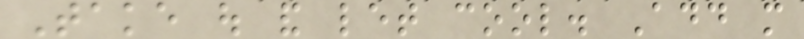Take out and let cool. Add more
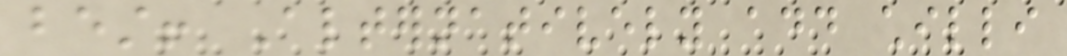best! Alternatively add chilli
